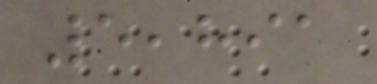5,891
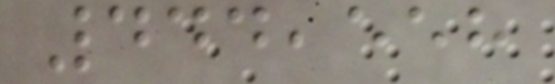444,558
